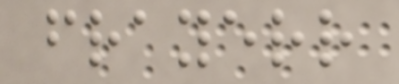frayerr
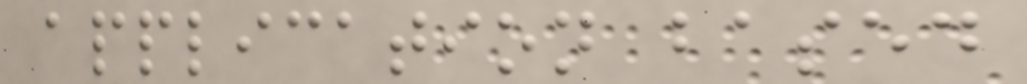application based
